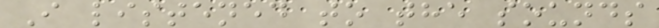I listened to the sounds
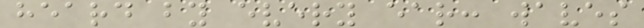heard by every ear: waves
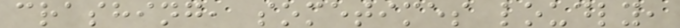crashing, sometimes loudly,
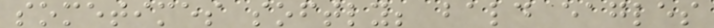sometimes softly; bald eagles
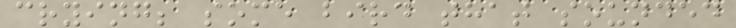crying; some bird that sounded
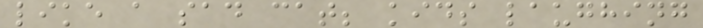like a sad cat; kids laughing
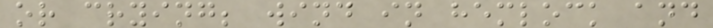or crying; wind in hemlock and
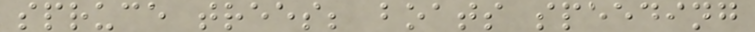spruce trees; boats speeding
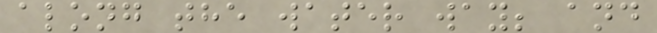along the water way; and
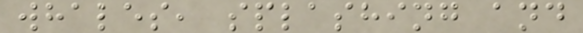whales, splashing and
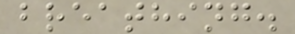breathing.
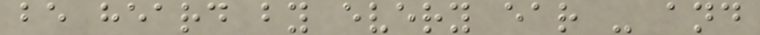be heard by every ear - and
